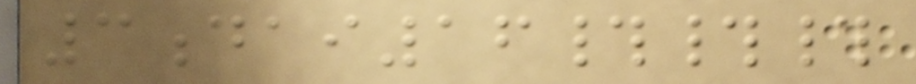3dai16###
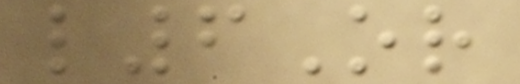l6Or
